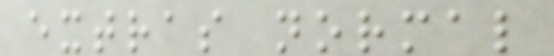extras normal
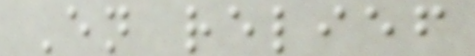En relief
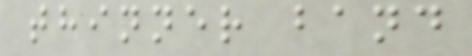thinner band
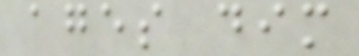ages dim
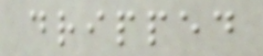dripped
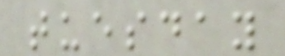tuesday
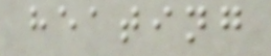heating
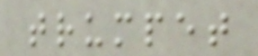trumpet
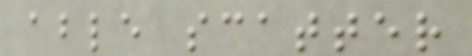able scatter
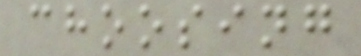choosing
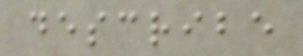describe
